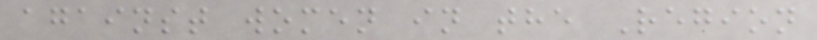against women in the Region
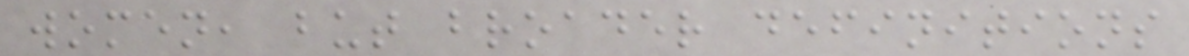women, but broader definitions
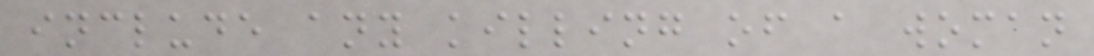include any killing of a woman
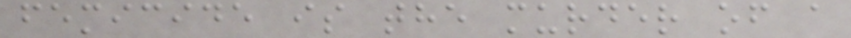femicide is the murder of a
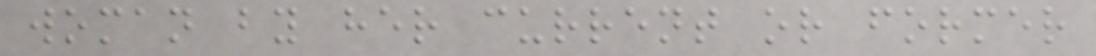woman by her current or former
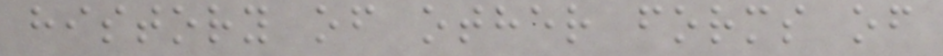history of other forms of
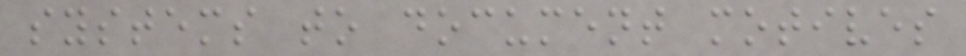systems to document motives
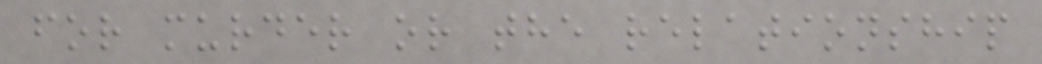for murder or the relationship
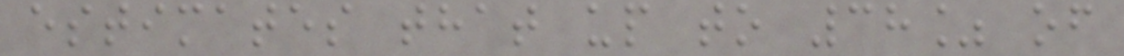estimates that up to 38% of
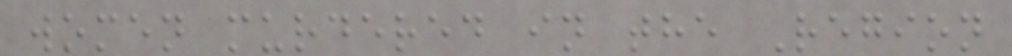women murdered in the Region
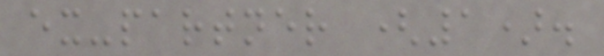ex-partner (1).
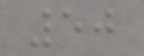50
